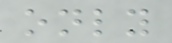only
